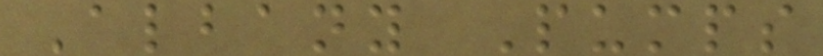Albany Pumps
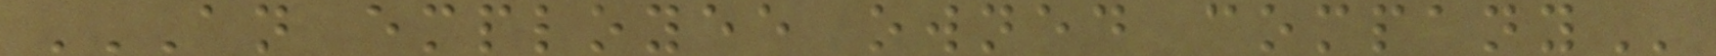AN EMPLOYEE OWNED COMPANY
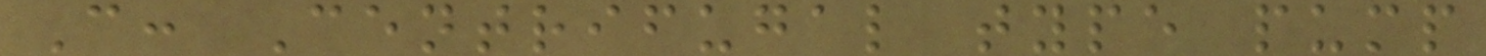C: Centrifugal type pump
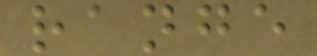range
